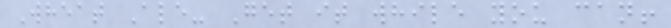Wheat Ale- Get it while you can!
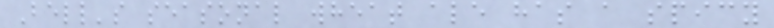Bell's seasonal wheat ale has a spicy
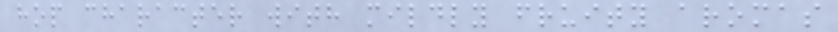hop character with mildly fruity aromas
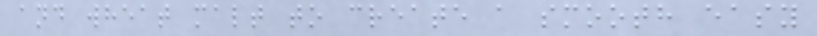and wheat malt to create a smooth easy
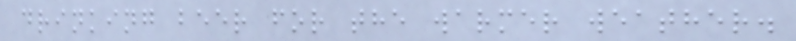drinking beer for the warmer weather.
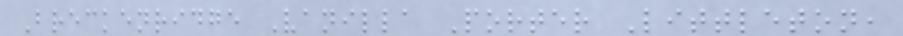Breckenridge Vanilla Porter Littleton,
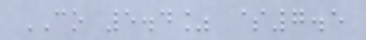CO 5.4% $7.5
